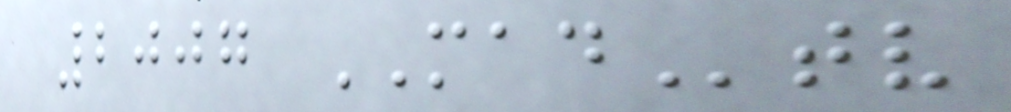2007 MADtv
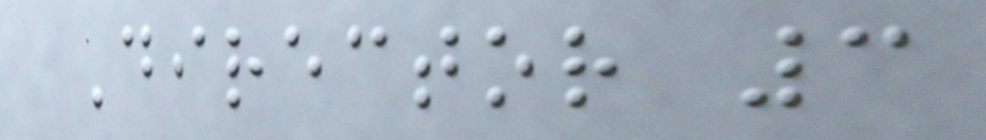Director 3
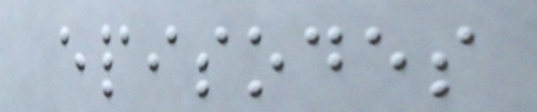episodes
